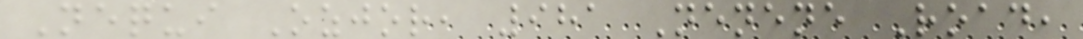Nequi Ozjor, 981 Nenene Road,
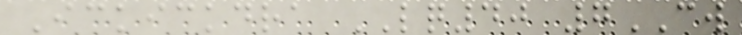Ickickdra LQ40 7CW
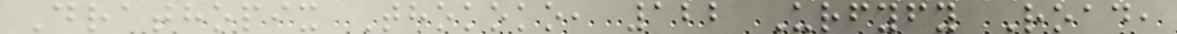Drathopix Thokoko, 122 Urfyfy Road,
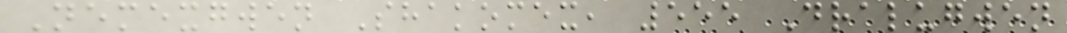Nemexgwen Shakomex, 555 Dralugwen
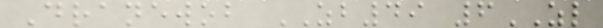Dranewob ZB49 6ZL
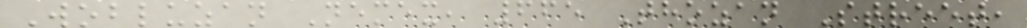Wobluzan Nemex, 665 Thozan Street,
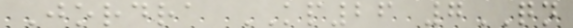Jordra KP26 7QN
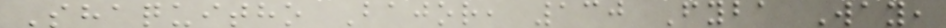Shaquitho Bajor, 130 Fyba Way,
